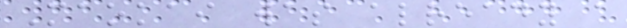Maokai was already a
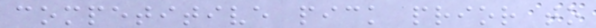competitive pick prior to
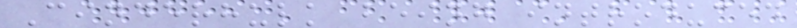Cinderhulk being introduced
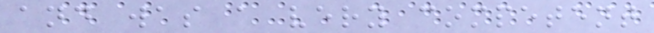and was a very competent
